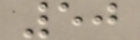50
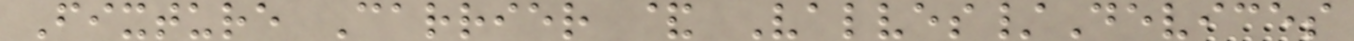Fixture Carrier & Valves/Devices
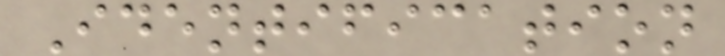Identification
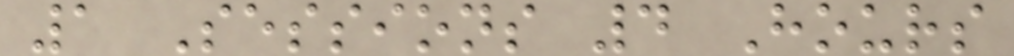1 Sessions 4 Hours
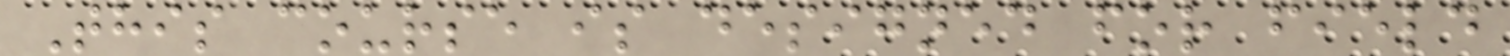This course is designed for field
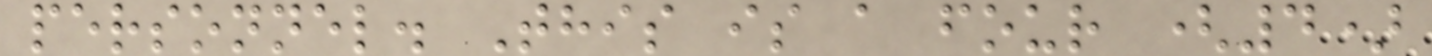personnel. This is a four (4)
